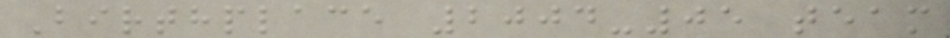Birthplace 2004-05 team
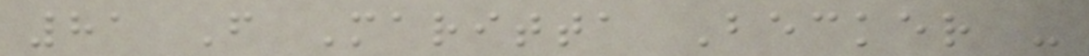81 F Maritta Becker -
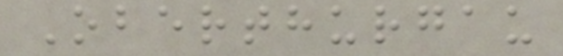Oberthurgau
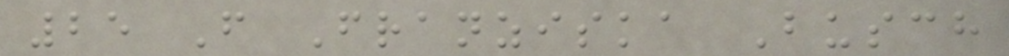25 F Franziska Busch
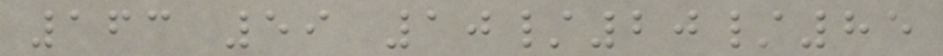163 59 10/20/85
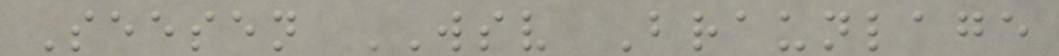Seesen WSV Braunlage
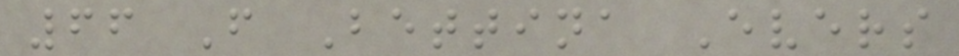66 F Bettina Evers
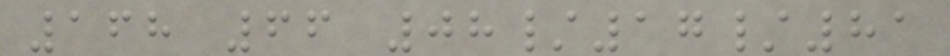168 66 08/17/81
